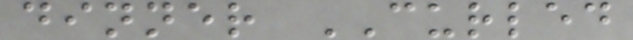dinner CURLED
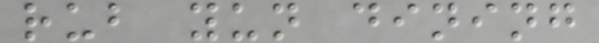rub yun dining
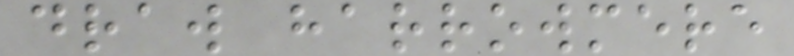draw harrowmere
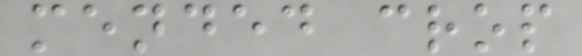mended crop
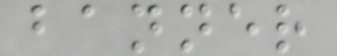banner
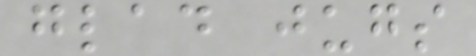glad jugs
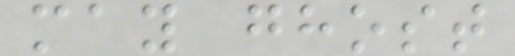may ghost
